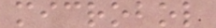microbol
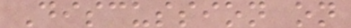Discussion on
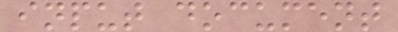input document
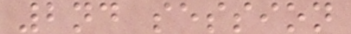2nd session
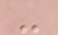-
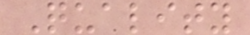Quality
